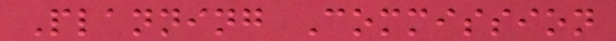Planning Commission
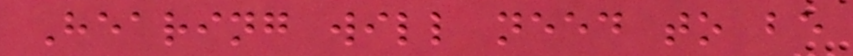Hearing will need to be
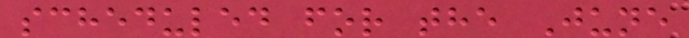scheduled for the June
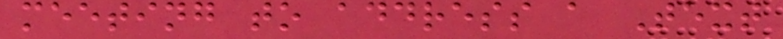meeting to address a Text
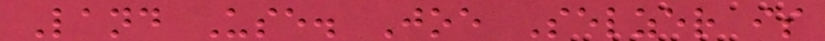Land Use. Joe Selzer is
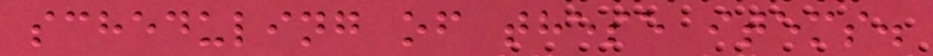scheduling of these items.
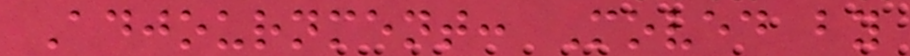Adjournment: Moved by
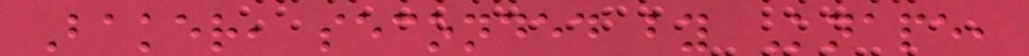Baker, seconded by Knape,
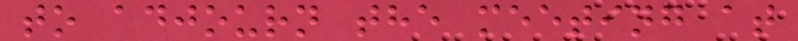to adjourn the meeting at
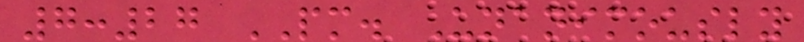7:27 PM. Unanimously
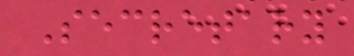Secretary
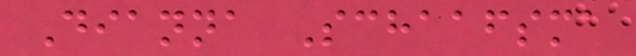Dianna Schaafsma
